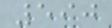590
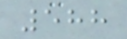588
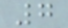7
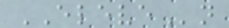ELEVEn
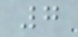7
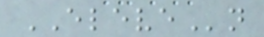ELEVEn
